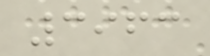3963
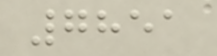7851
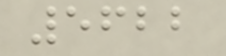5622
